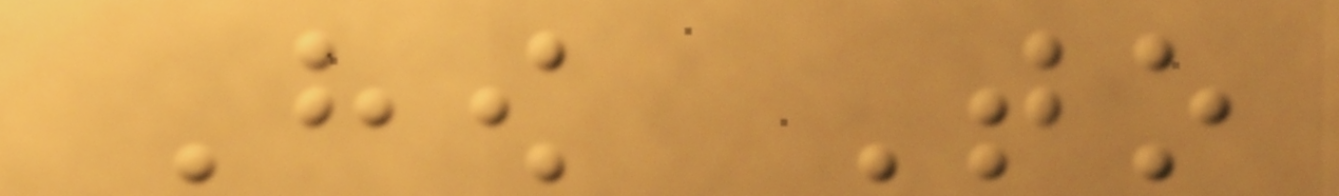How To
